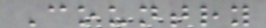Country
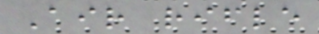Air rifle
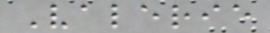Valerie
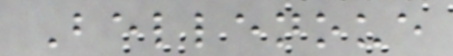Bellenoue
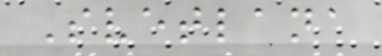Svetlana
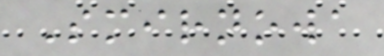Smirnowa
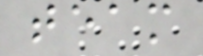team
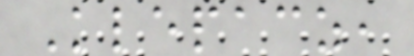Klepacz,
